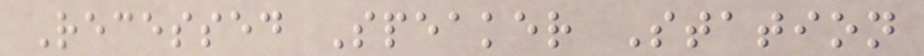Recessed Speaker Station
